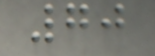70
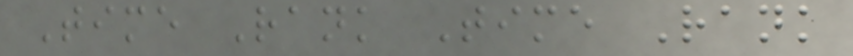Time Rank Time Rank
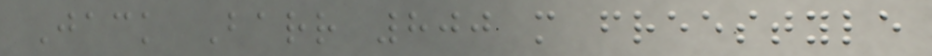Jack Barr 800 m freestyle
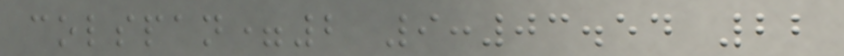colspan=2 9:03.54 22
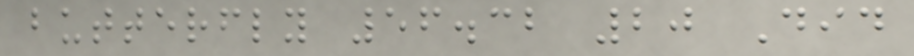butterfly 56.32 20 Did
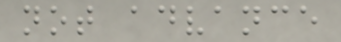not advance
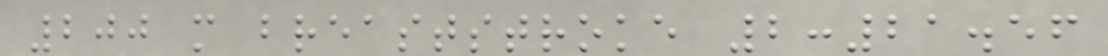200 m breaststroke 2:21.56
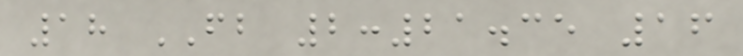18 FB 2:21.35 16
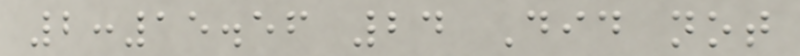2:15.56 24 Did not
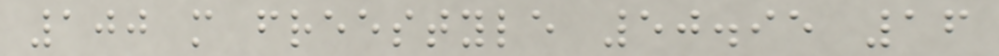100 m freestyle 50.95 16
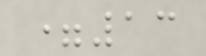=13
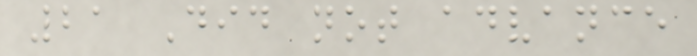21 Did not advance
